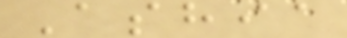Ashia
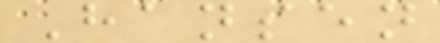Hansen
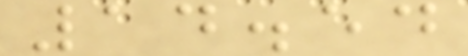14.54
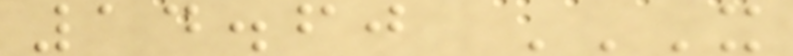14.60 X
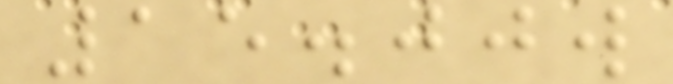15.00w
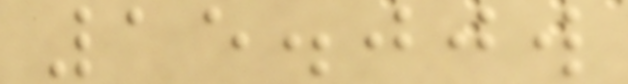15.00w
